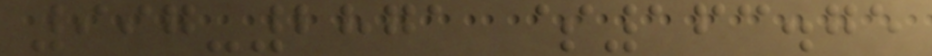997-2871 $163.75
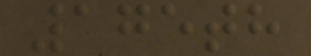175th
